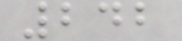242
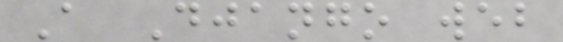A Django web
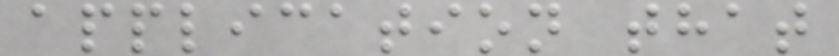application that
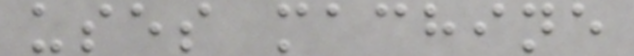uses machine
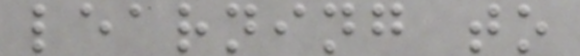learning to
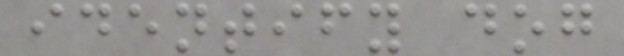identify dog
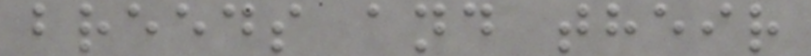breeds and their
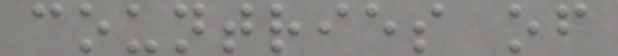countries of
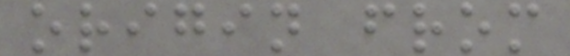origin from
